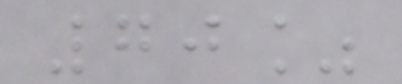70%
